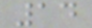14
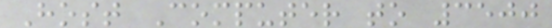Host Computer to 3500
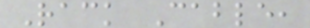Rack Cable,
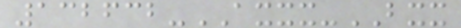132632-AXXX-BXX
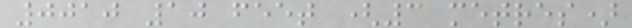0010 10 feet (3 metres)
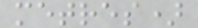metres)
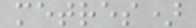metres)
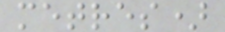metres)
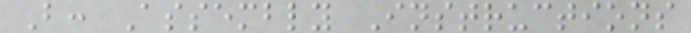B: Assembly Instructions
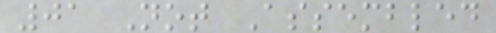01 Not Assembled
